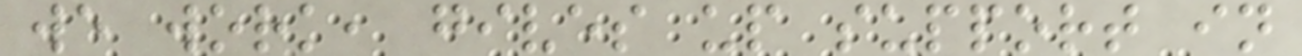we work, gives up support in
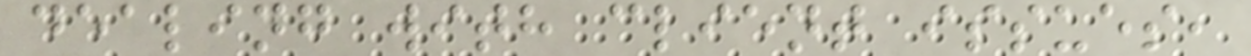dealing with client issues,
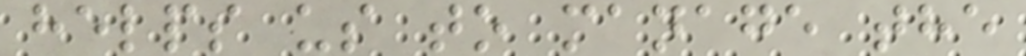helps us to manage the
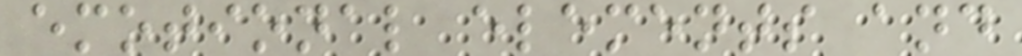emotional elements and
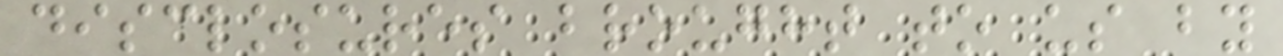disclosures brought to us by
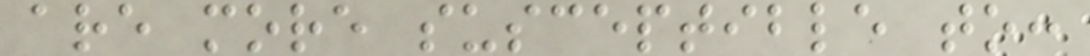are more susceptible to:
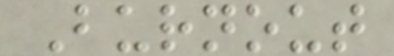Burnout
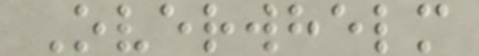Overwhelm
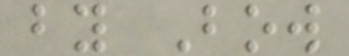by Bow
